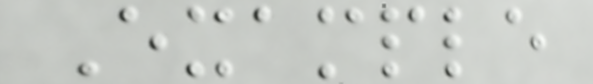Example
